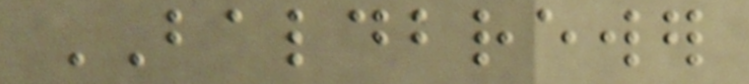BALDBREWER
